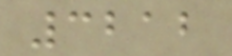3212
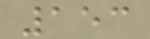153
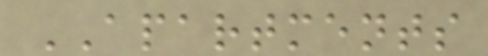APARTMENTS
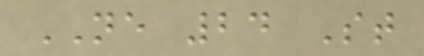NE 24 St
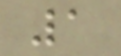1
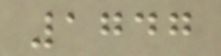1747
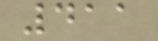411
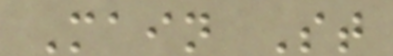Main St
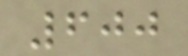600
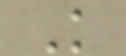K
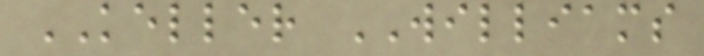KELLER WILLIAMS
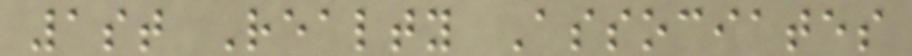1st Realty Associates
